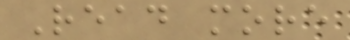Read more
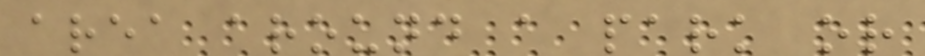area around a park or
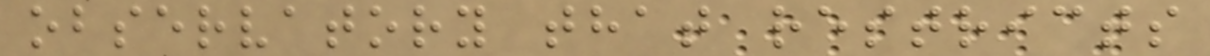observatory that restricts
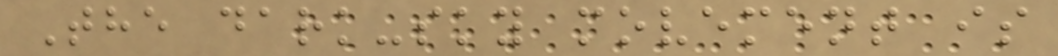The dark-sky movement is
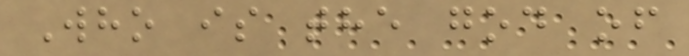Who is the god of
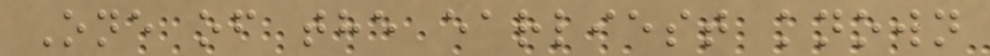One of the earliest known
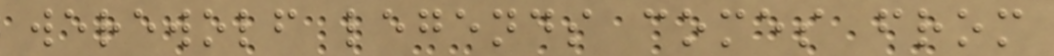werewolf legends comes from
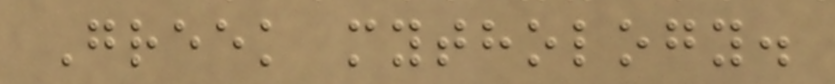Greek mythology.
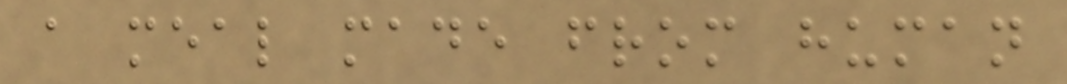a meal made from human
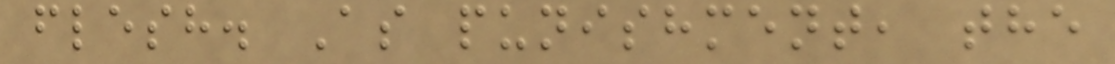flesh. As punishment, the
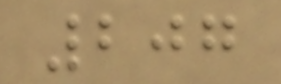207
